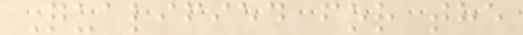Qualified for the
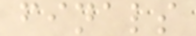finals
